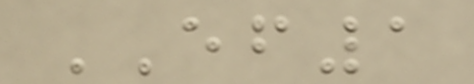EF1
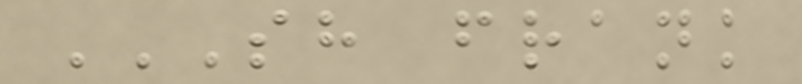SH FRANK
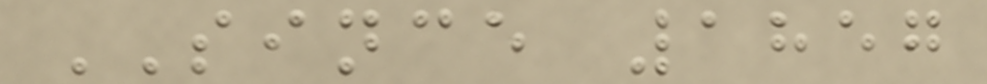SINCE 1857
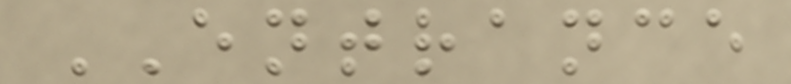ENTRANCE
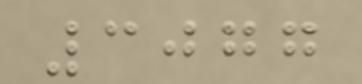3077
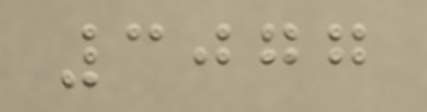3077
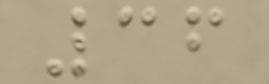36
